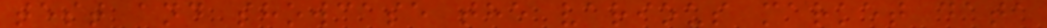test and showcase the various market data
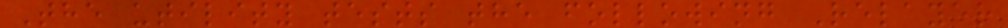The utility tests the following Relayer
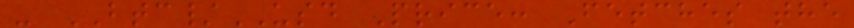- BTC/USD Price: Fetches the
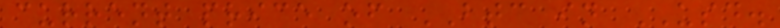current price of BTC in USD.
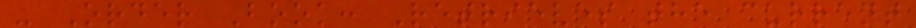- Order Book: Retrieves the current
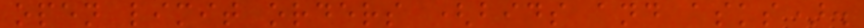open limit orders (bids and asks).
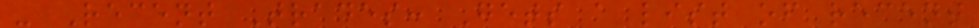- Recent Trades: Gets a list of recent
